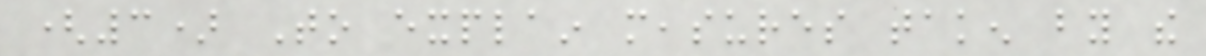(3) To explain measures taken by the
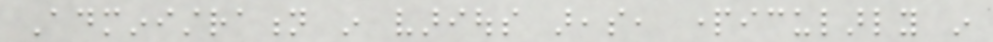Administration in various areas, particularly in
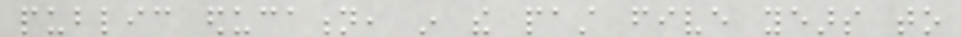public education, in the past five years to
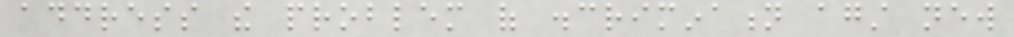address the problem of discrimination against new
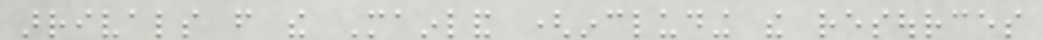arrivals from the Mainland (including the resources
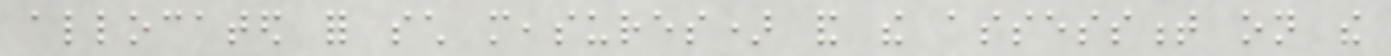allocated for such measures) and the assessment on the
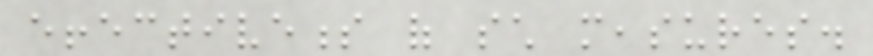effectiveness of such measures.
